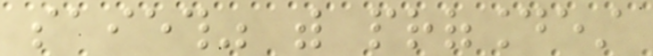saieth" with profoundest
